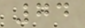74
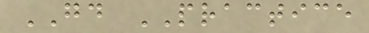GOOD PRACTICE
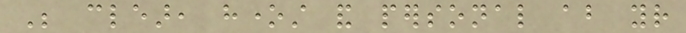Be clear, honest and personal about your
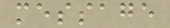message
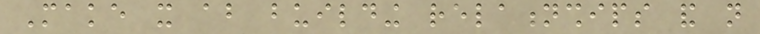Make it about building relationships and not
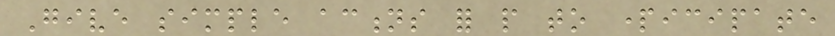Give simple actions for people to participate
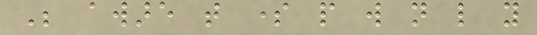Be aware that some people will not like you
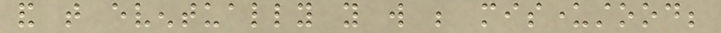and that eventually you will be misunderstood;
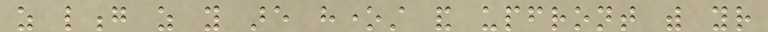as long as you are honest and upfront with your
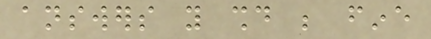answers you should be fine
